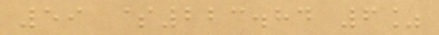59 $223.84 6%
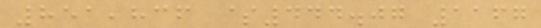851,836 $444.07 1167
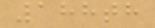188th
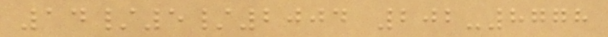14/5/2004 202-8778
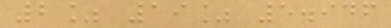2% 19% 5.946
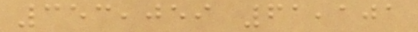353,059 61,101
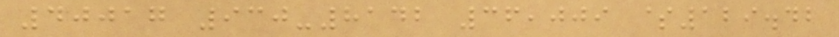40017 930-8142 36,009 $129.42
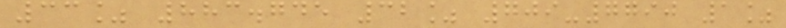33% 883.745 32% 709-7790 1%
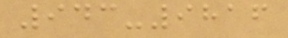943-9816
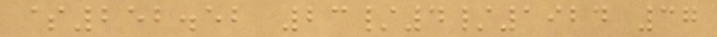$252.52 23/4/1924 37
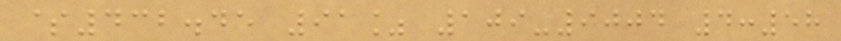$432.45 91% 109-9004 4:58
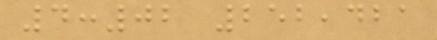4:02 252,421
